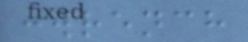:wrench
